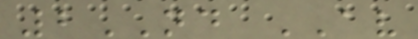2ND AV
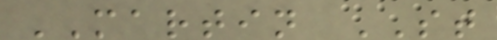MARTIN ST
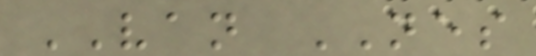VAN NES
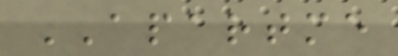APARTME
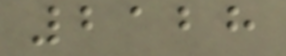2128
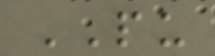PU
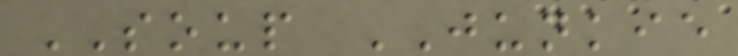SOUP JUNKIE
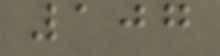107
